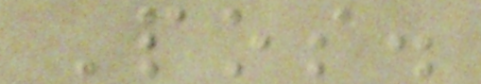Pos.
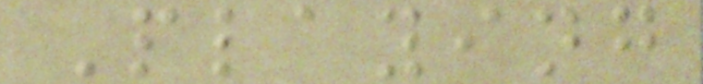Playing
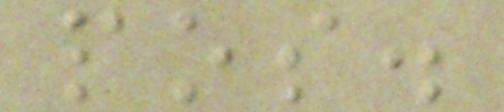pos.
